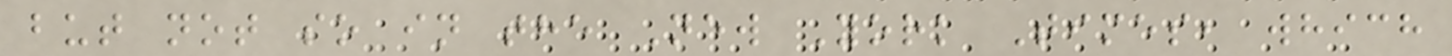but not so in the New York Times, which
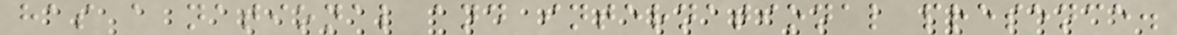has a national and international presence.
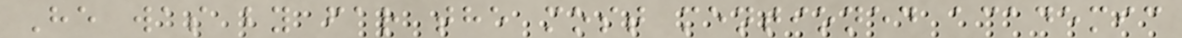He was by far the most mentioned academic
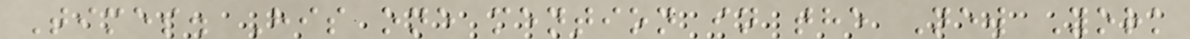Times. His one mention in the New York
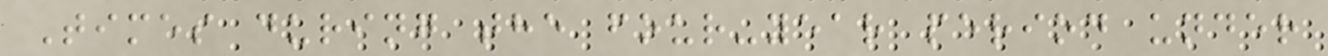Times during the four-year period under
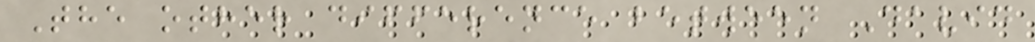The other difference between David
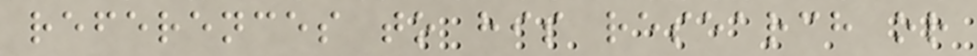references to his research or
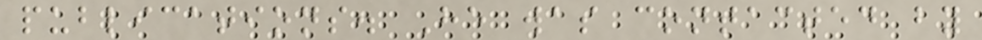publications. He was contacted by
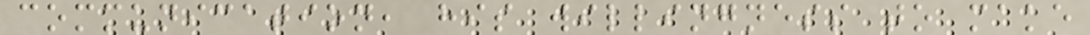communication, his willingness to make
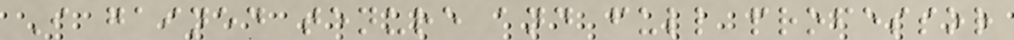I gained tenure and full professor
